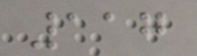117
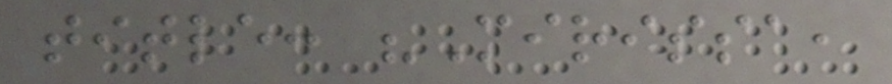title: "Mirissa,
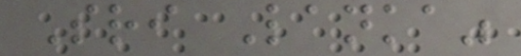Sri Lanka"
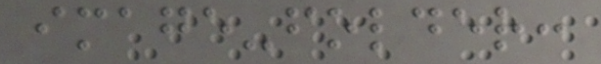image-folder:
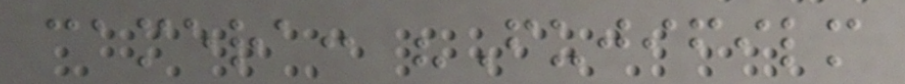camera: "Fujifilm
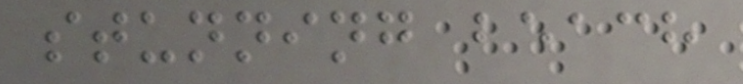stunning beach
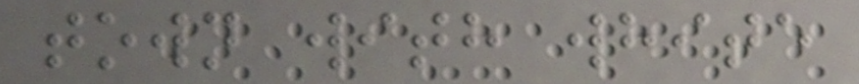town with white
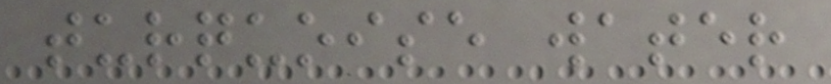turquoise water
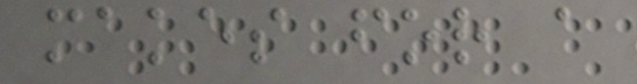makes for a
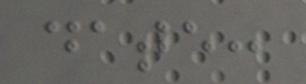date:
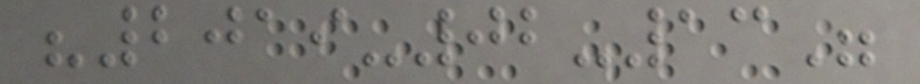"2019-02-13"
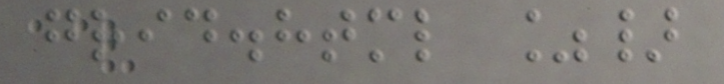grid.html %}
